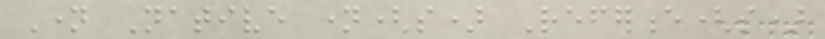Name Native name(s) Reference(s)
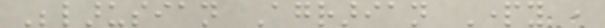Belarusian Agrarian Party ,
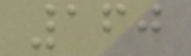160
